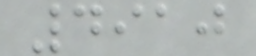4910
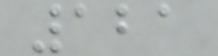121
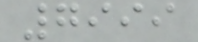7999
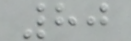80
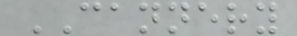CANNERY
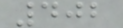402
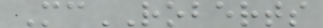McROBERTS
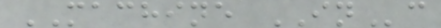MACHINE INc
